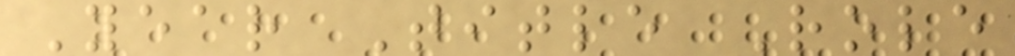Year Title Role
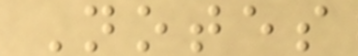Notes
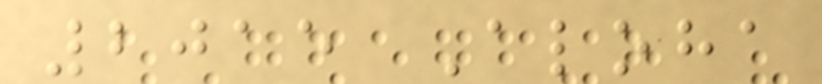2015 Aloha
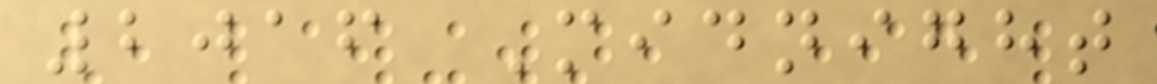2016 Midnight
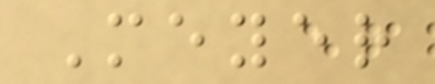Meyer
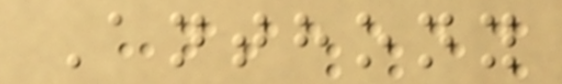Anthony
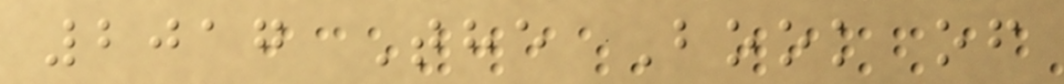2017 The Book of
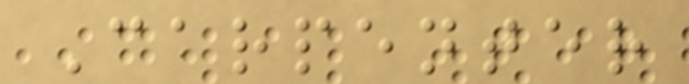Carpenter
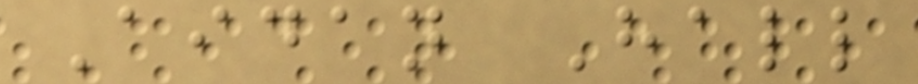Aidan Hall
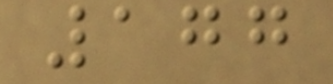177
